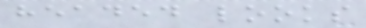headed looks
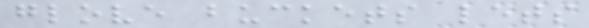glove buckets lets
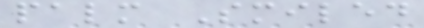palm Smiled
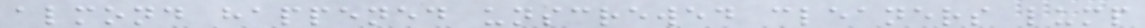almond happened unscrewed cleaners lump
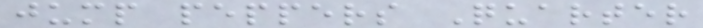jump peppers Quarter
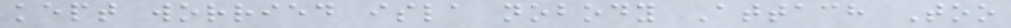kept worried isla nobody Attach Too
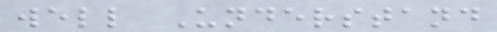well Understand
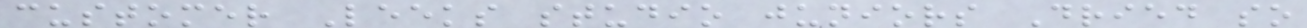customer Leeks studio juniors Dried so
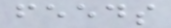feeds
